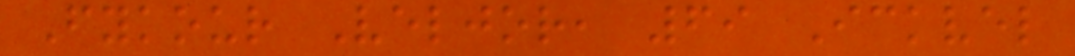Fykour Veljor, 69 Ickvel
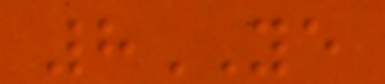8YE
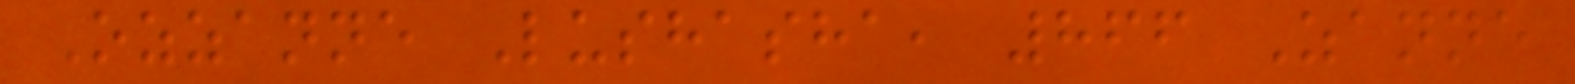Ozzanne Lushasha, 866 Zanne
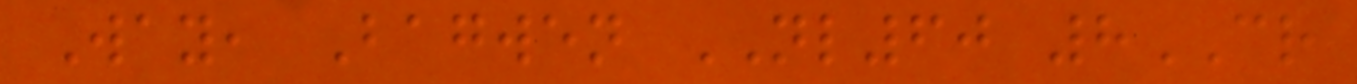Way, Bagwen NL60 8CR
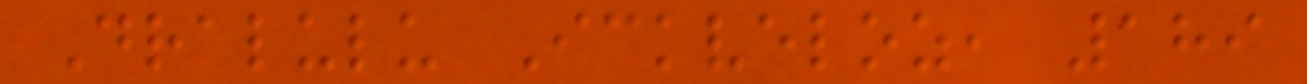Dralulu Ickveloz, 189
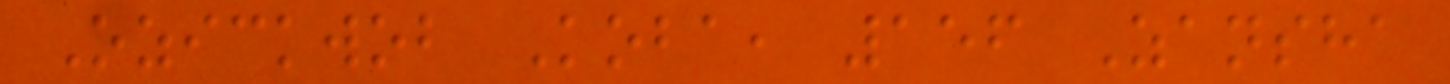Ozickwob Koba, 156 Zansha
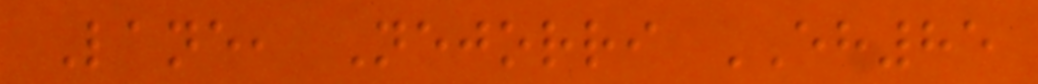Lane, Nejorri EH85
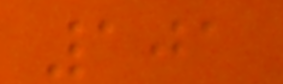101
